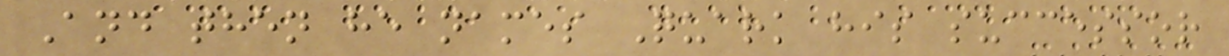And then he names Quark his successor
